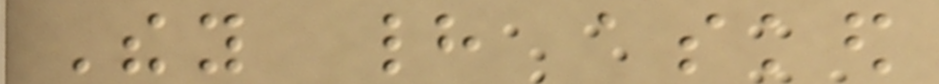They had asked
